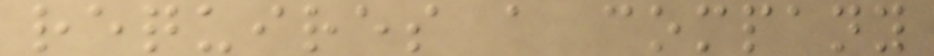requires a company
